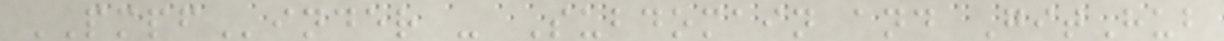PMPFinder - Subdomain and GitHub
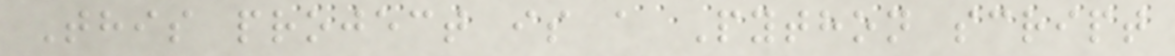This project is a Python script
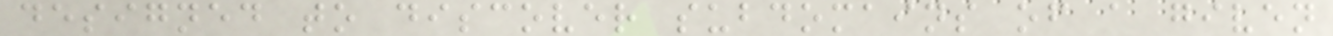designed to discover subdomains of a given
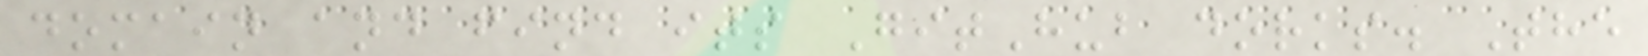domain and find its GitHub dorks. The
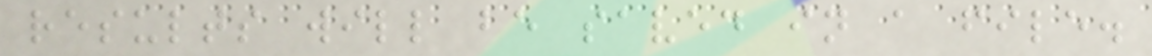results will be saved in a file.
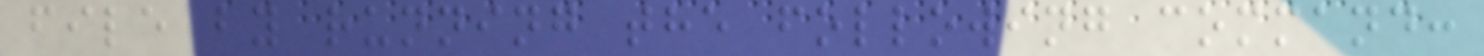file by running the following command:
